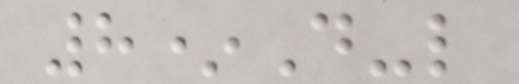8*D-l
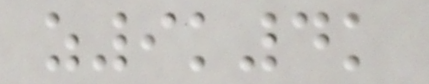z9k4k
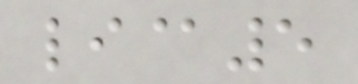li@5
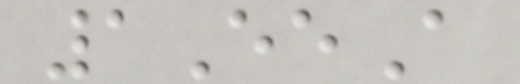1EeA
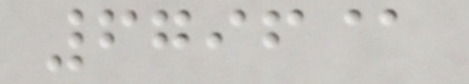6796@
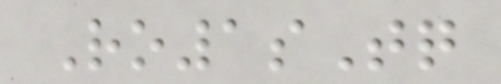Ro1sTq
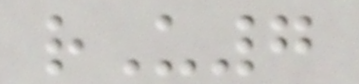rU7
